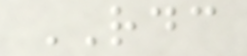RDC
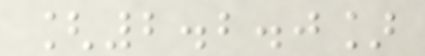[2.2.0]
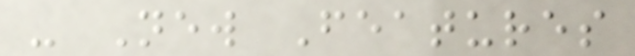- New Features
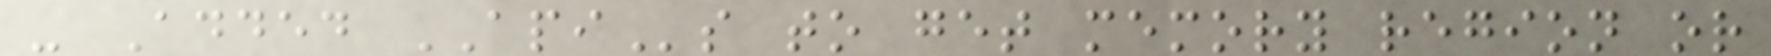- Added APIs to get memory region or
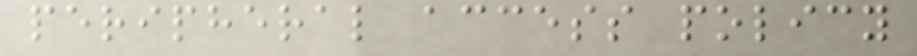peripheral access policy
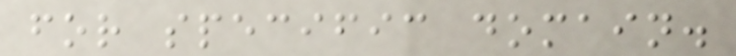for specific domain.
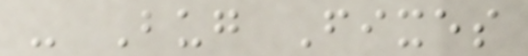- Bug Fixes
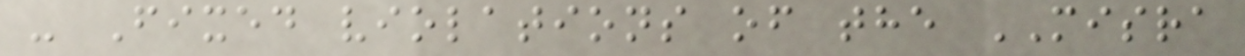- Fixed violations of the MISRA
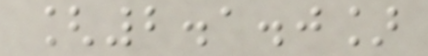[2.1.0]
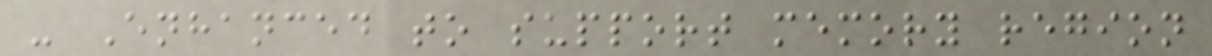- Enhanced to support memory region
